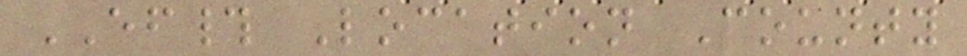EF# Location County
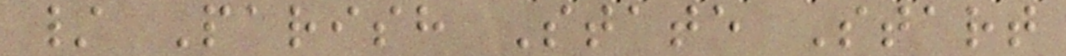/ Parish State Start
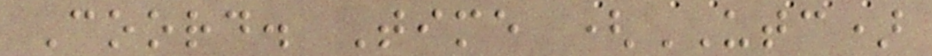Coord. Time (UTC)
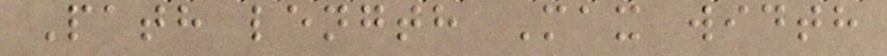Path length Max width
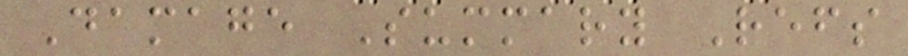Damage Summary Refs
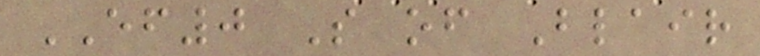EF0 S of Blair
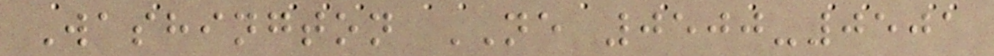Washington NE 0500-0501
